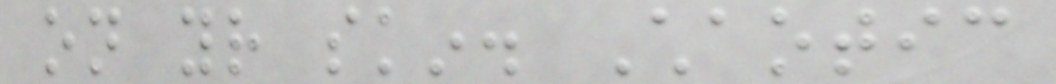on your skin. Chaotic
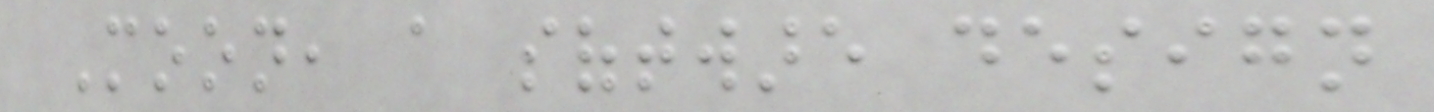Moon, a software design
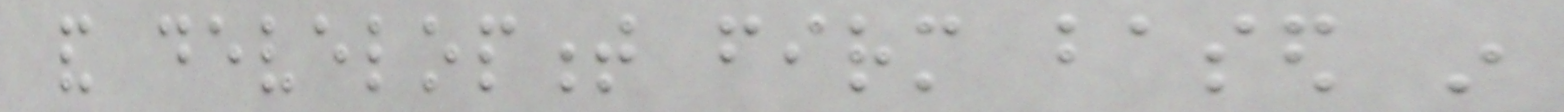and development firm based in
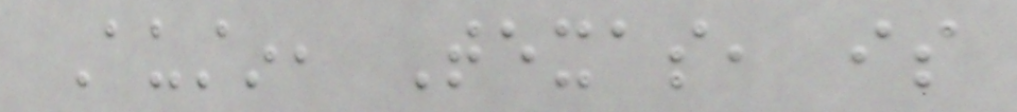Austin, Texas, is
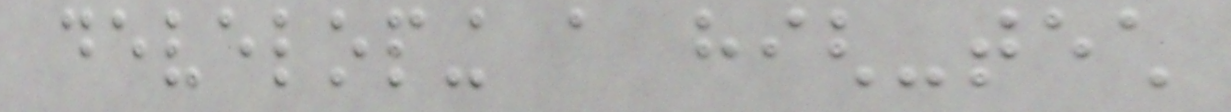developing a high-tech
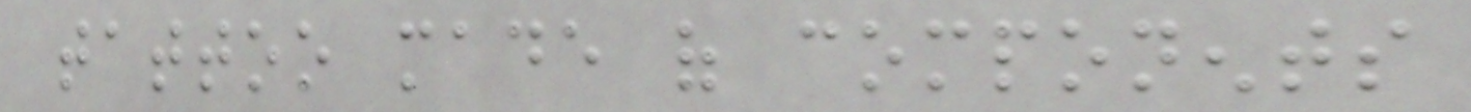tattoo made of components
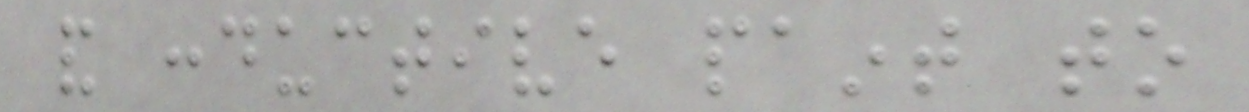and conductive paint to
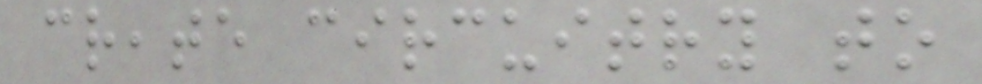create circuitry to
